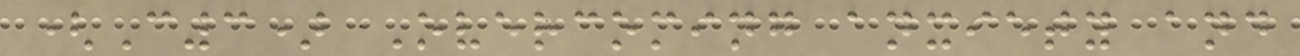(C3) Overcoming anxiety and
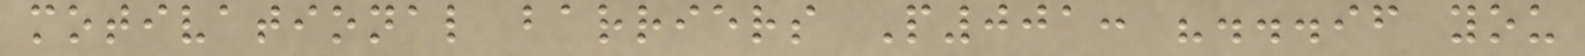motivational barriers P001: "...if you
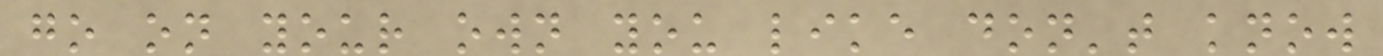go on your own you like don't know
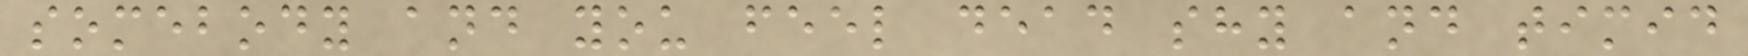somebody and you feel dead shy and timid
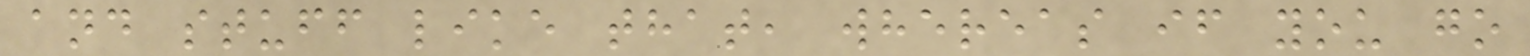and stuff like that, whereas if you go
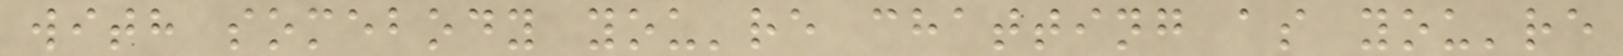with somebody you're chatting as you're
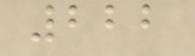222
